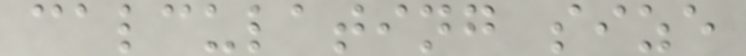calculating size
